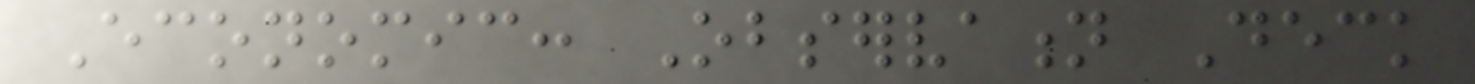Economic: Observation Deck
